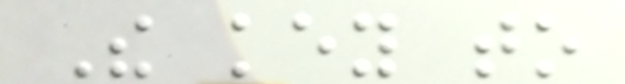The key to
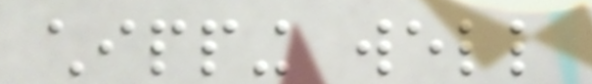chipping well
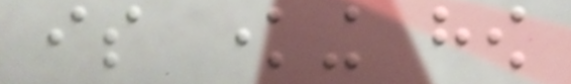is knowing how
